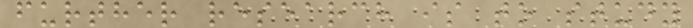further research is to study
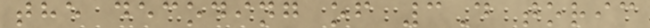the decoding of 3D toric
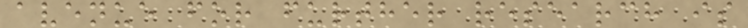avenue for further research is
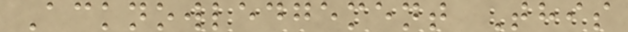Acknowledgement This
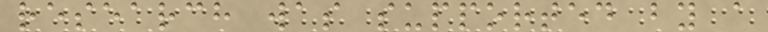research was supported by a
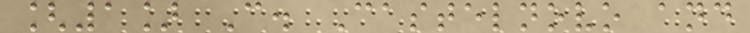[1] C. Castelnovo and
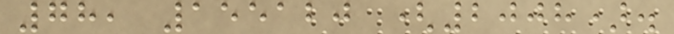78, 155120 (2008).
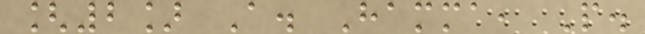[2] A. Hamma, P.
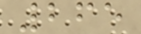265
